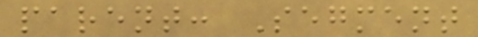parent: Segment
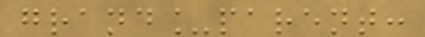grand_parent:
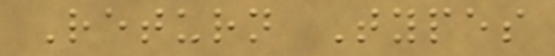Return Types
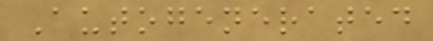Autogenerated
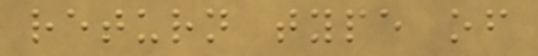return type of
